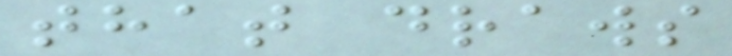that draws
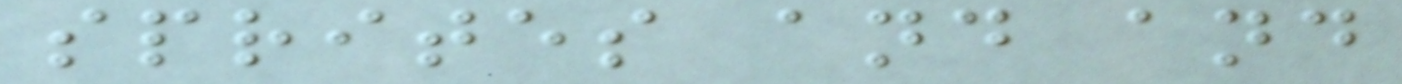sprites and and
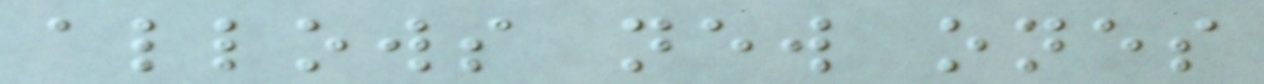allows new ones
